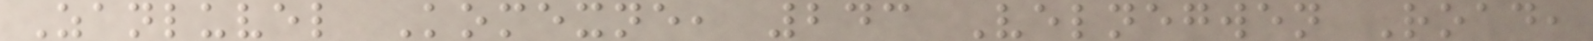Zanluvel Komexne, 243 Velnegwen Road,
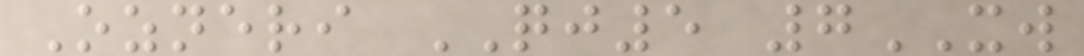Ozneri QJ5 7XW
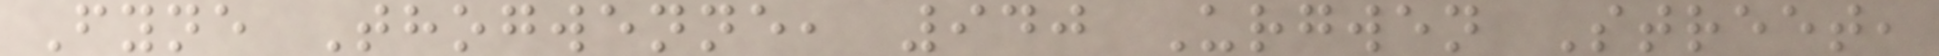Fyne Thogwenne, 940 Urgwen Street,
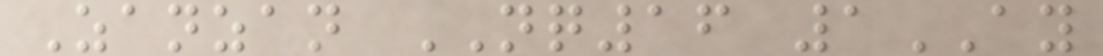Zanzan NQ16 1AY
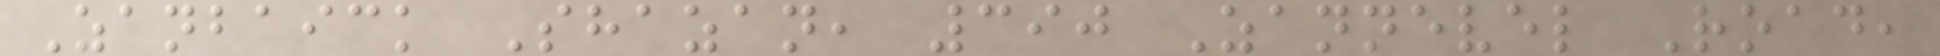Zanbaick Shazan, 390 Zannevel Road,
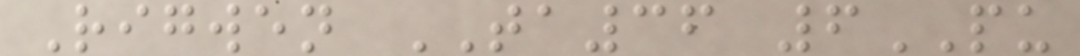Rigwen TA36 6PU
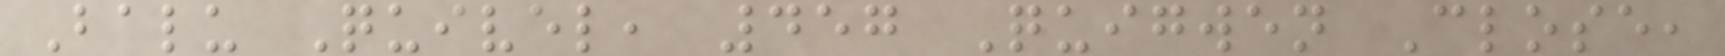Balu Quivel, 457 Quigwen Close,
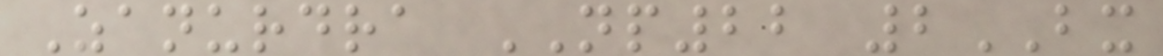Zanurdra NP22 2BX
